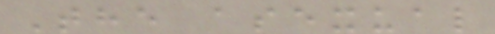The asexual
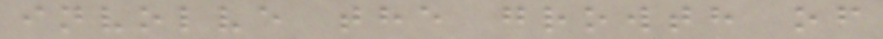involve the growth of
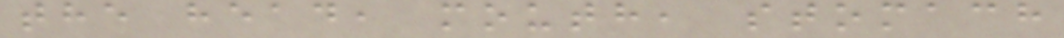the head, mouth, stomach
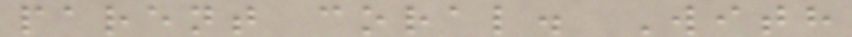parent coral. With
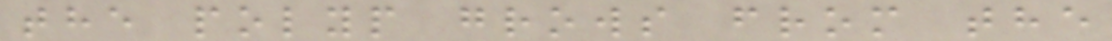the polyp grows from the
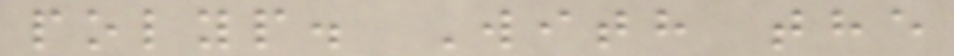polyp. With the
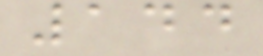144
